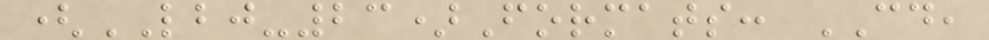(LBJ-23)Formats: CD,
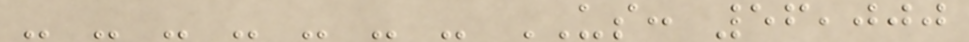- - - - - - - US: 56,000
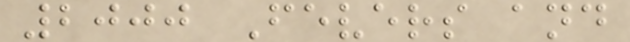2000 Fevers and
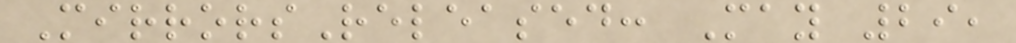MirrorsReleased: May 29,
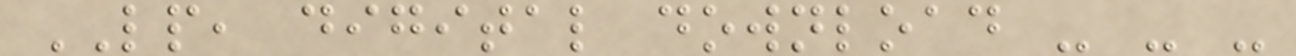LP, digital download - - -
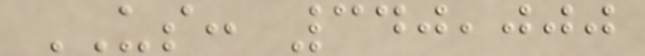US: 340,000
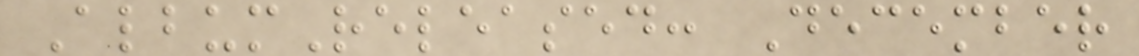AlbumReleased: December
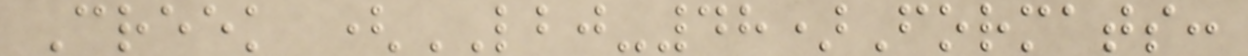Creek (LBJ-48)Formats:
